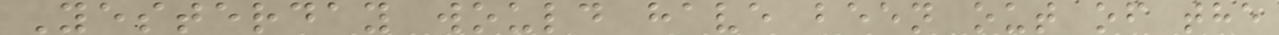Yesterday would have been out of the
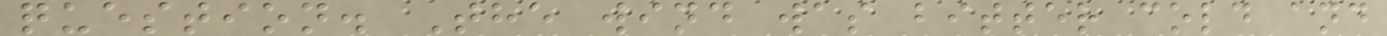question. The wind was bitter cold and
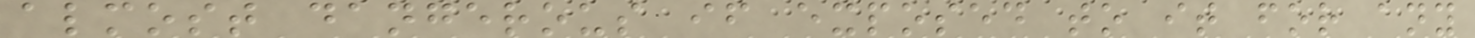almost dangerous if exposed to it for any
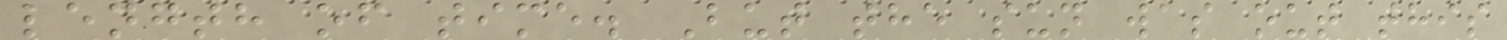length of time. But the sun was out this
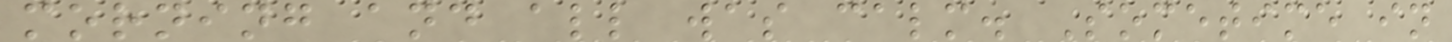morning and all was calm. Sometime in
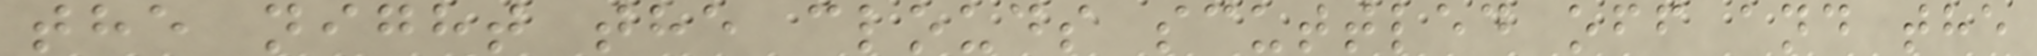the night the clouds scuttled off and the
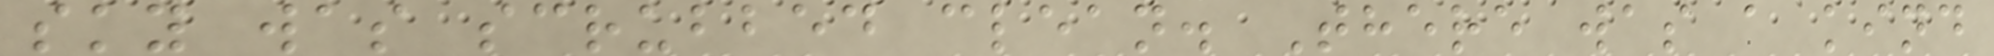sky was scrubbed clean. There was a kind
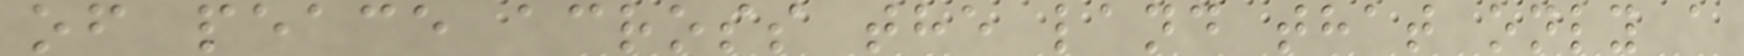of peace across the land that only a
